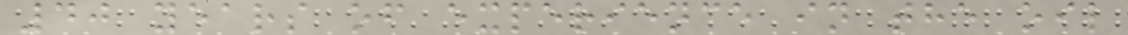40 years of experience in the oil
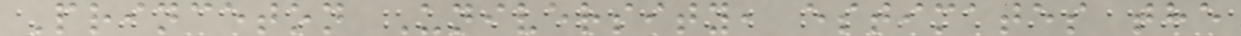Princeton University, estimates the
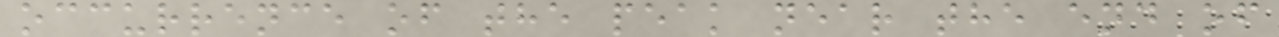occurrence of the peak near the end of
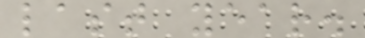last year.
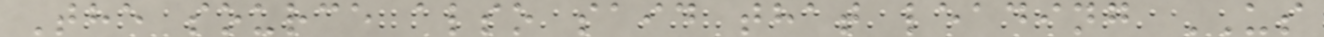The source also said that leading US
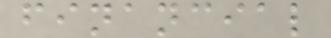financial
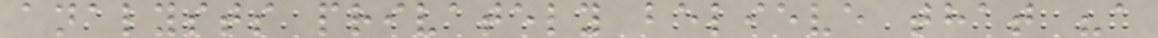analysts privately believe that "a
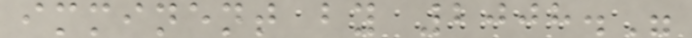imminent by 2008."
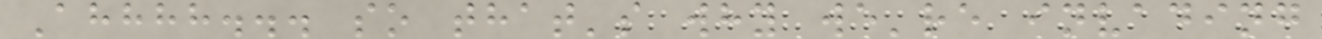Ahhhh... so that's why we're invading
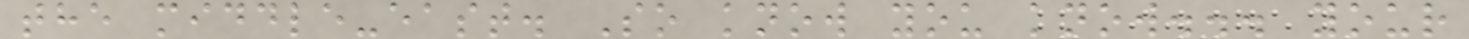the middle-east. So know you know... your
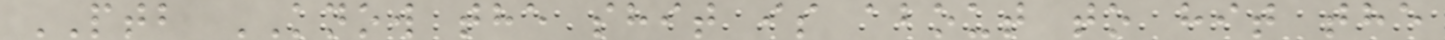PTB KNOW the shit is about to hit the
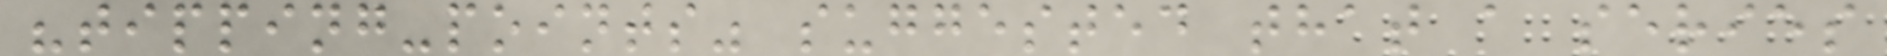"tipping-points" suggested that a series
